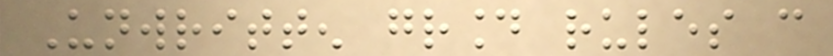Unwritten ground rules can
